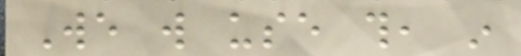We will use this, in
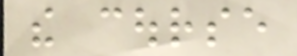the course
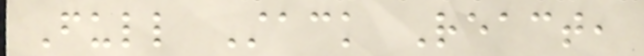Full Stack React,
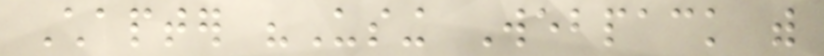Chapter "Using Webpack with
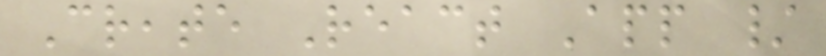Create React App /
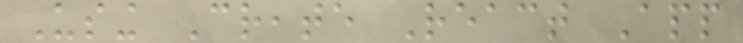Using Create React App
